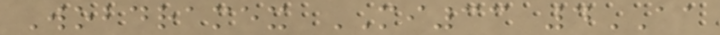Wobdramex MI33 4AA
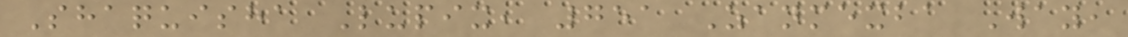Shaquisha Lupix, 751 Zanmexba Way,
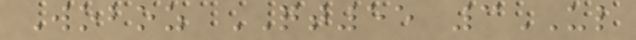Woboz QT55 3UL
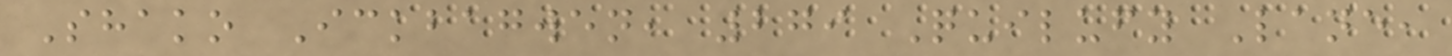Shako Ickbagwen, 279 Quilufy Lane,
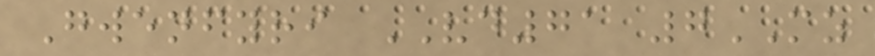Gwenfyri VD71 7MZ
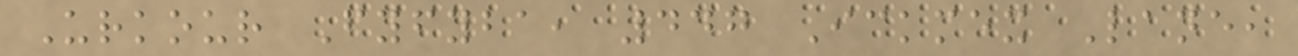Urkour Fyfyba, 447 Ickmex Lane,
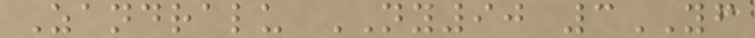Zandralu NY90 3YF
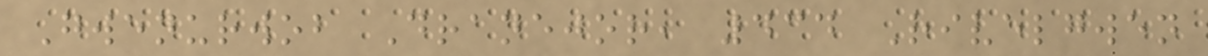Gwenurwob Dranejor, 434 Rivelgwen
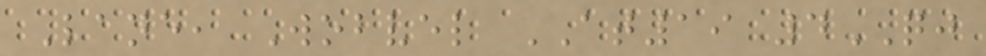Lane, Wobvel AT19 4QJ
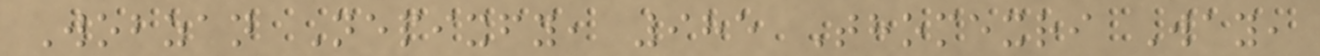Wobzan Nepixfy, 985 Thomexri Way,
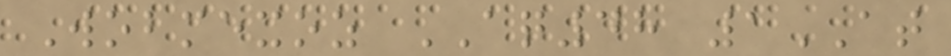Wobmexoz AQ48 1AT
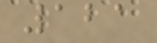121
